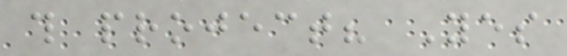this project? Yes
